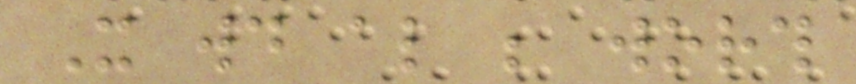It would also be worth
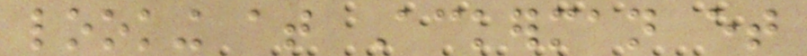looking at Ackerman et
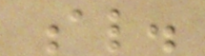al.
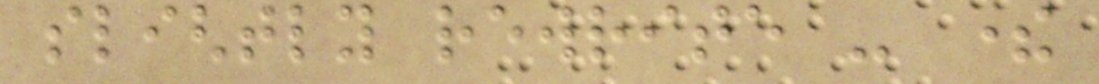slightly rewrite - there
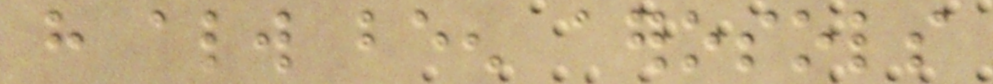have always been aerosols
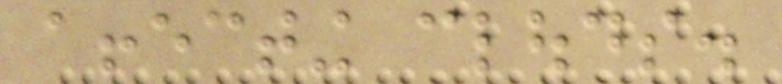affecting clouds.
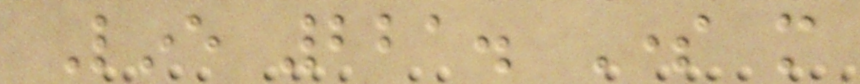Line 221. Some more
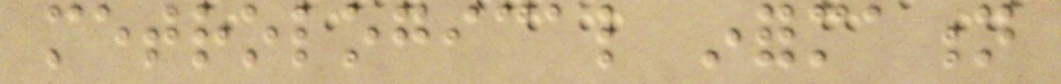metrological information
